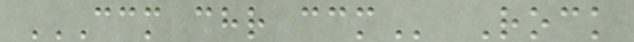CCM CHR CCM Rock
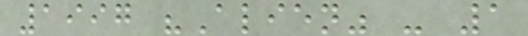1997 "Alien" - 1
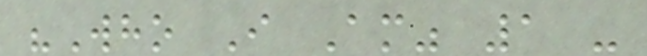"Who I Am" 1 -
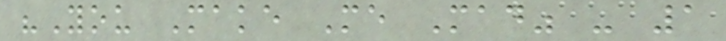"You Make Me Mad" - 1
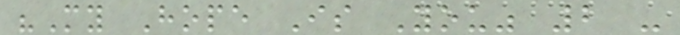"My Hope Is You" 2 -
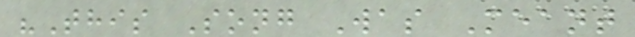"This Song Was Meant
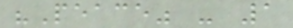"Peace" - 1
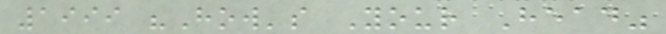1999 "How's Your Head"
